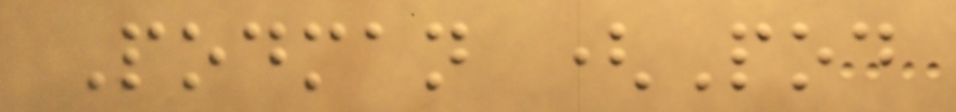Podman (Pod
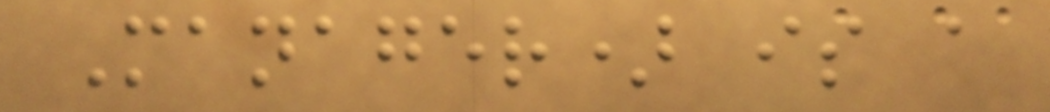Manager) is a
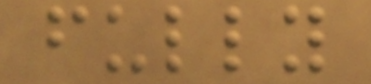fully
